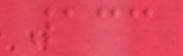133
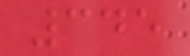345
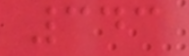343
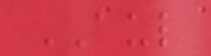AUL
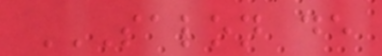SALON DE
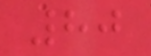80
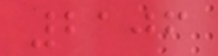2106
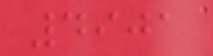4901
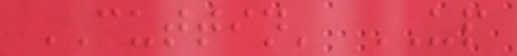CUTTIN' UP
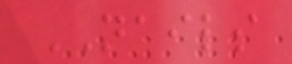NAILS
